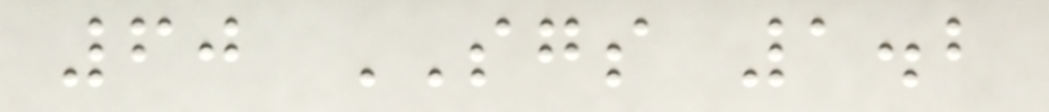60 SGS 1.2
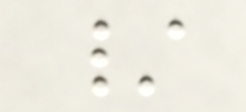/
